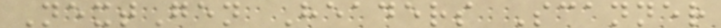NextGen Headers Scanner
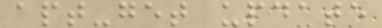apt-get update
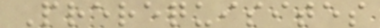Prerequisites
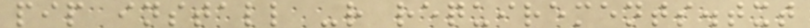pip install -r requirements.txt
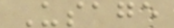Usage
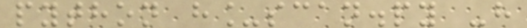python h_scan.py -h
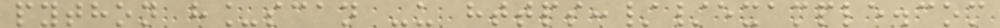python h_scan -u https://example.com
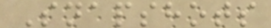Snapshots
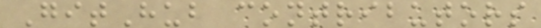GitHub contributors
